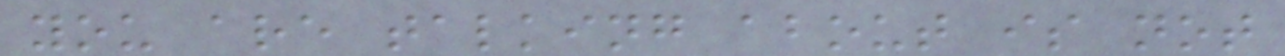you are talking about is not
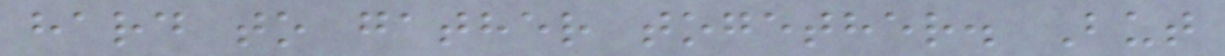hard to gather together. But
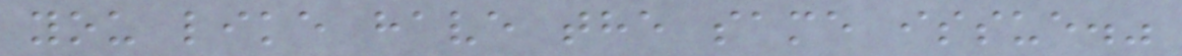you like have the same issue."
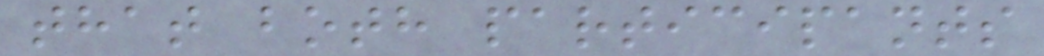that both participants
